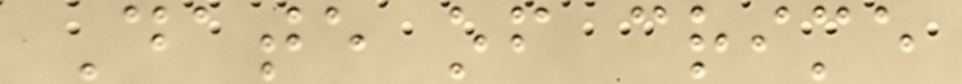Date of crime
